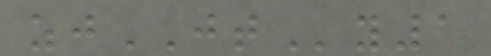zjJTy1
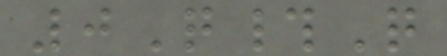0Q#Q
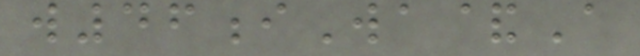w46iWa&A
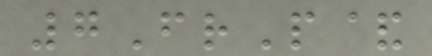7FrP&
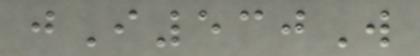jI530W
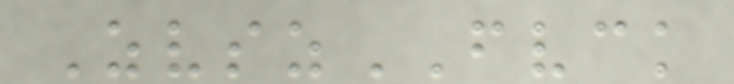ZvszFVCK
